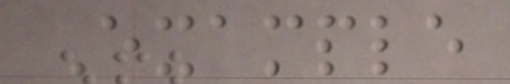Example
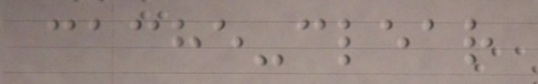cache-clear
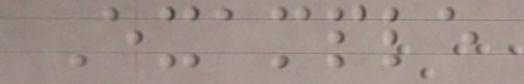Example
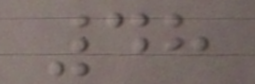48
